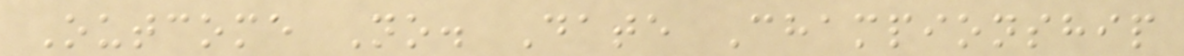Outcome No. Date Championship
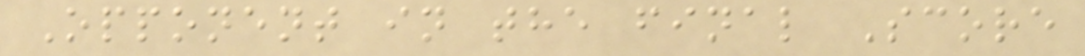Opponent in the final Score
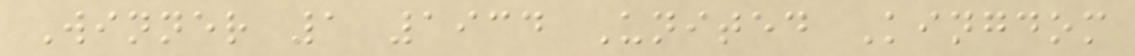Winner 1 1934 United Kingdom
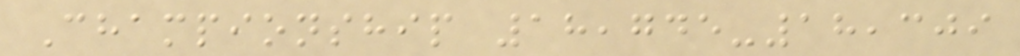Championship 18,745-18,309
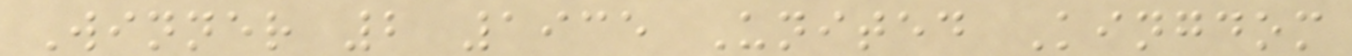Winner 2 1935 United Kingdom
